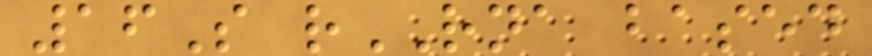16S rRNA based
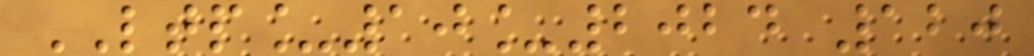LTP_10_2024 120
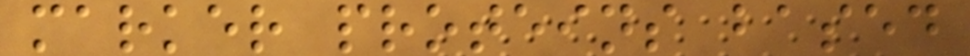marker proteins based
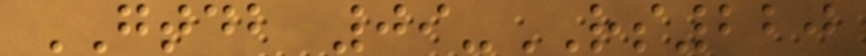GTDB 09-RS220
